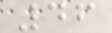46
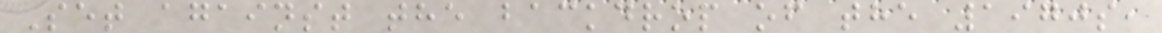Set against the backdrop of the 1970s,
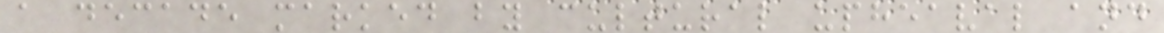a decade marked by cultural upheaval and
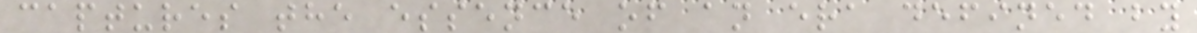captures the essence of an era defined by
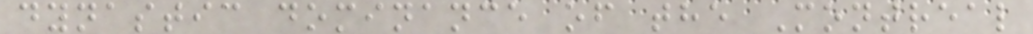dynastic dominance of the Montreal
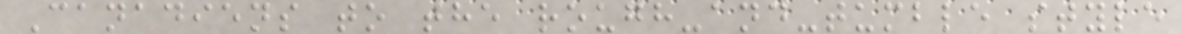Canadiens to the rough-and-tumble style
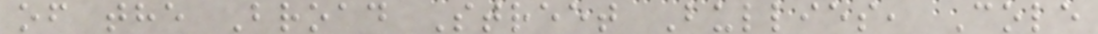of the Broad Street Bullies, Cole
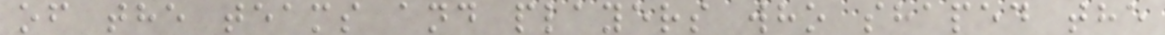of the teams and players who shaped the
